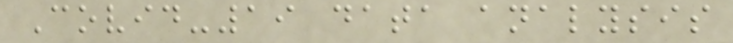Covid-19 data analysis
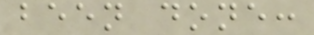been done:
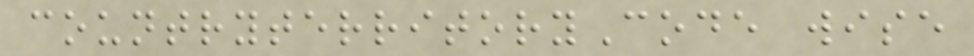countryterritoryCode wise
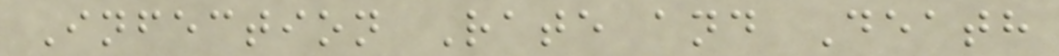Infection Rate and Death
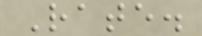Rate.
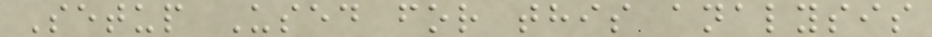Setup Used for this analysis
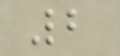2
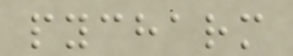pycharm
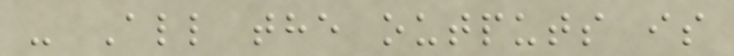- All the outputs is
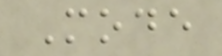Mode
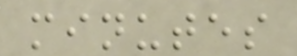minutes
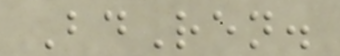BdRen.
